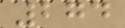274
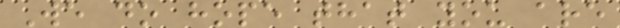We do hope that you are
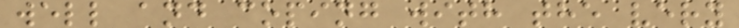well and coping with the very
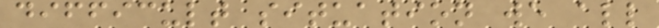difficult situation we all
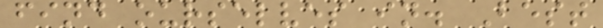find ourselves in. Best
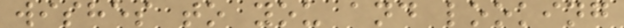wishes to you and looking
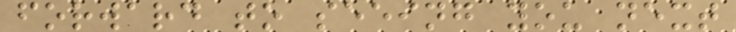forward to seeing you next
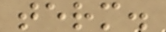term.
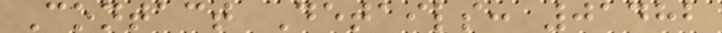Contact Details: 01482
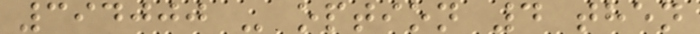394000 - option 4 then
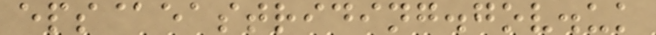eps@eastriding.gov.uk
